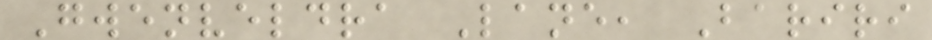Gwenveldra Lane, Bariri
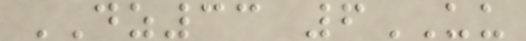DZ33 6UU
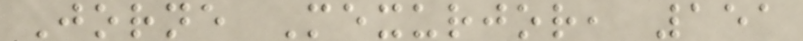Jorne Mexurjor, 151
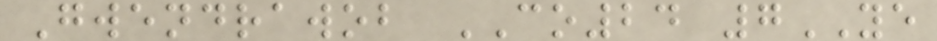Gwendrawob CO24 7YE
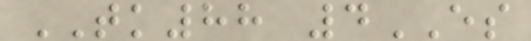TK88 4ES
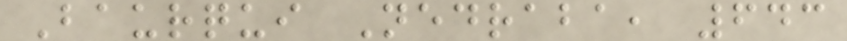Baurqui Nedraba, 643
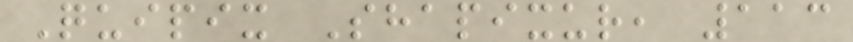Quipix Shapixur, 113
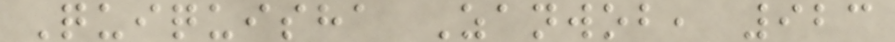Quiquisha Zanwob, 923
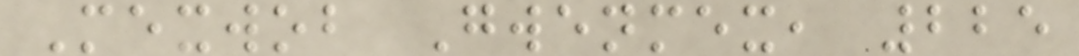Mexwob Gwenmex, 225
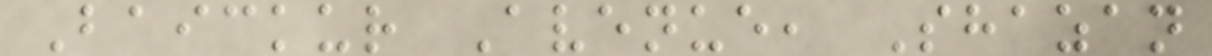Baickur Avenue, Shazan
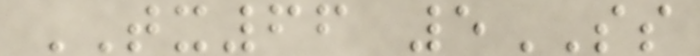TX66 5SS
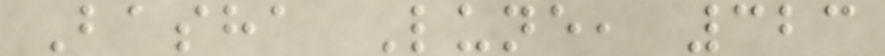Basha Lune, 323
